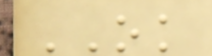OK
